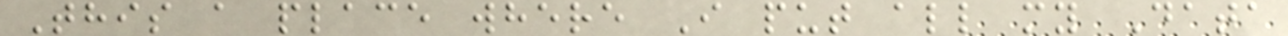This a place where I put all my Data
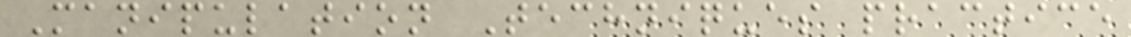Manipulation Techniques practice
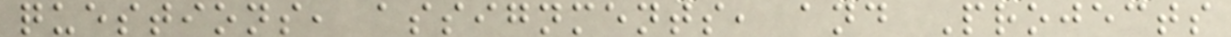questions, assignments, and Projects
